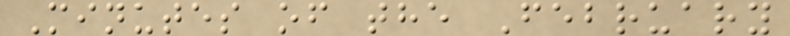Minutes of the February
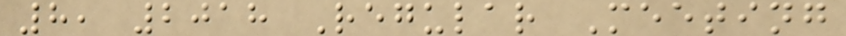8, 2018 Regular Meeting
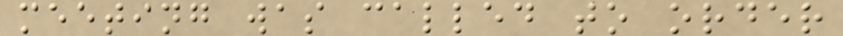meeting was called to order
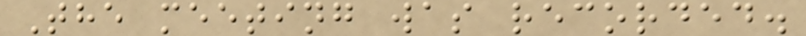The meeting was recorded.
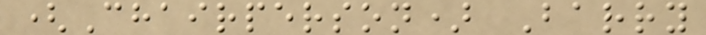(Chairperson) Barry
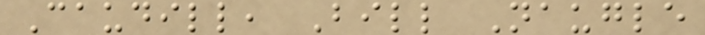Caudill, Bill Naugle
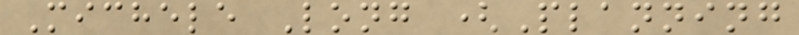Michele Long (Planning
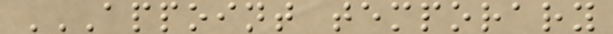APPOINT TEMPORARY
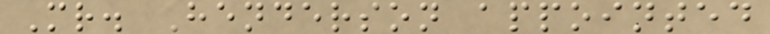Mr. Henderson appointed
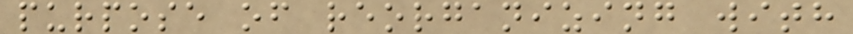purpose of reorganizing with
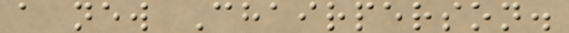a new Chairperson.
